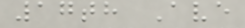17th Ave
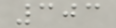303
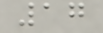17
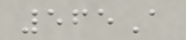565A
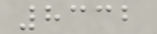8332
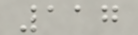117
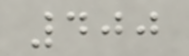400
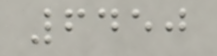6450
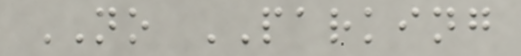NO PARKING
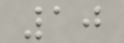10
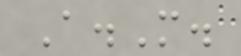A.M.
